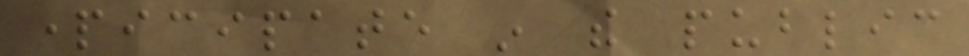participate in the public
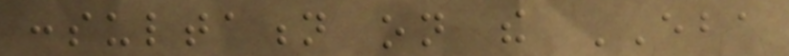consultation on the EBA
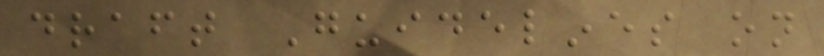draft Guidelines on
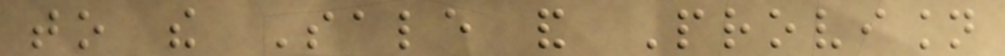to the Sale and Provision
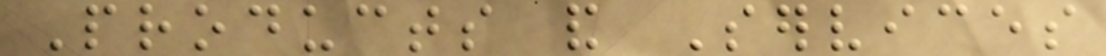Products and Services
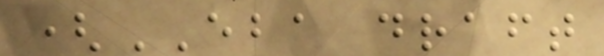(EBA draft
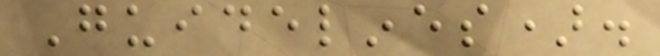Guidelines).
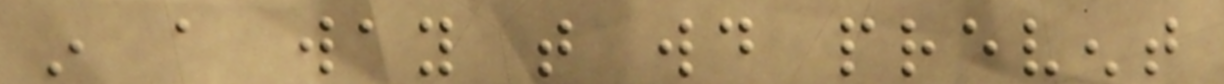in a way that would prevent
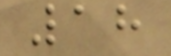18
